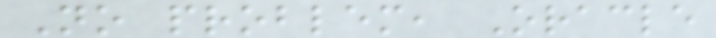No problem, Oracle
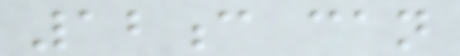12c can
